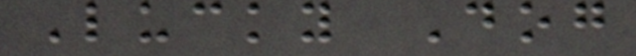Lucky Dog
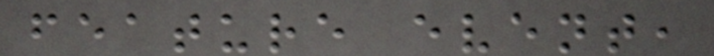feature event,
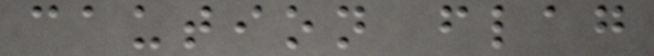caution flag
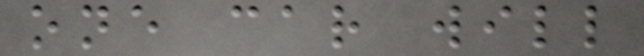one car will
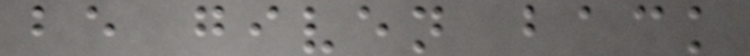be given back
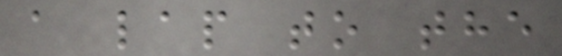a lap to the
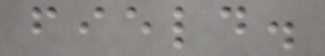field.
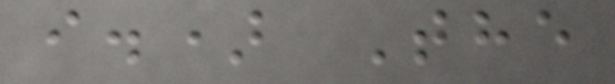i.) The
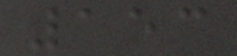153
